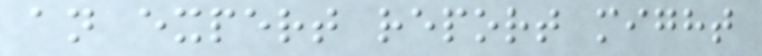an expert report might
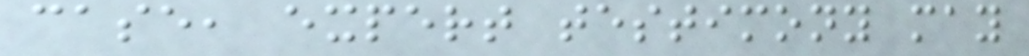case, expert testimony may
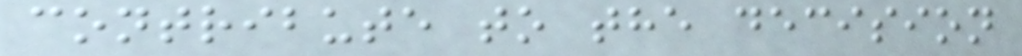contribute to the decision
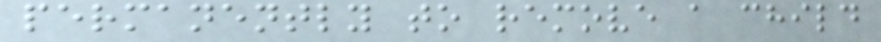permanently to remove a child
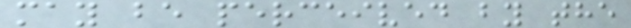may be perceived by the
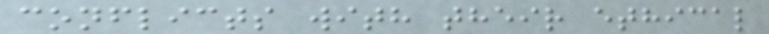conflicts with their ethical
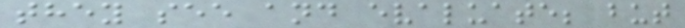they see and evaluate; but
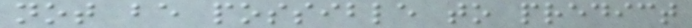not be possible to predict
